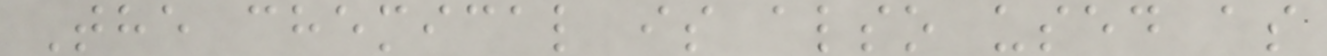The chemical is also used as
